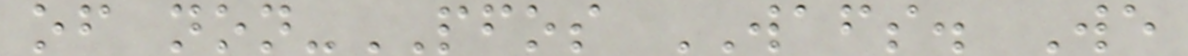of non-PFOS WAFS. We
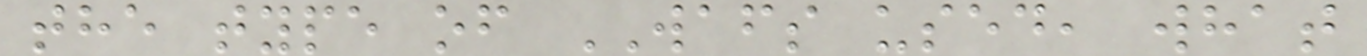the type of WAFS used, what
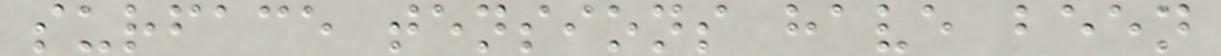surface tensions have been
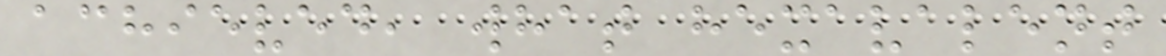achieved, what hexavalent
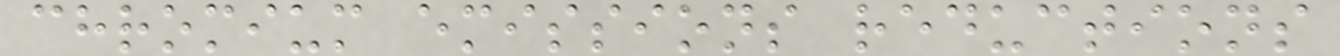chromium emissions reductions
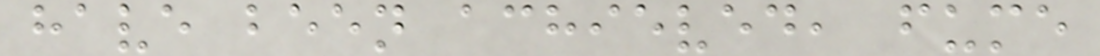have been achieved, fume
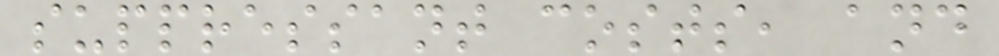suppressant costs, and
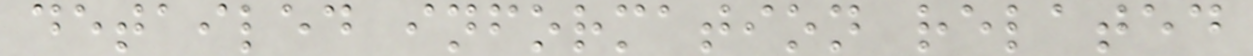detailed information related
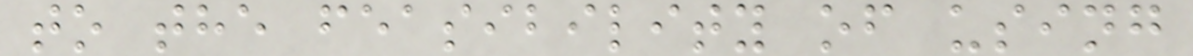to the feasibility of using
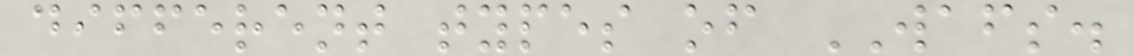different types of WAFS.
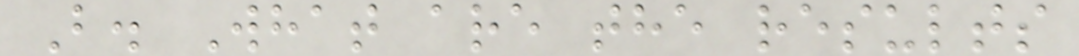B. What are the results
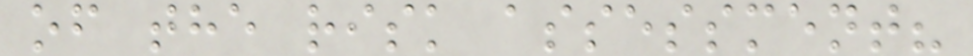of the risk assessment?
